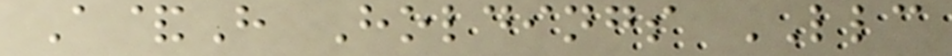A&H Holdings LLC
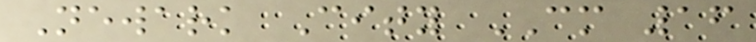Newark City CM 16
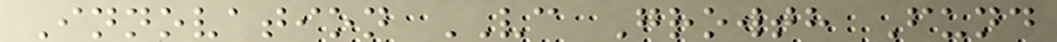Innovation VC Growth Fund
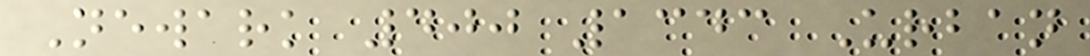Newark 400 1343 Urban
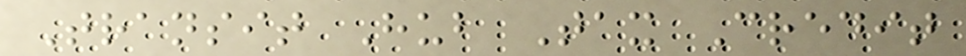Transit Hub Tax Credit
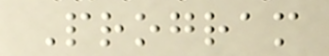Program
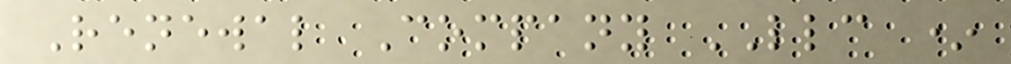Renewal Company LLC *
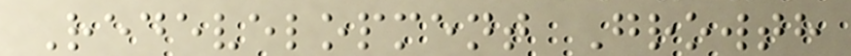Redevelopment Growth
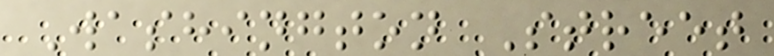Washington Street
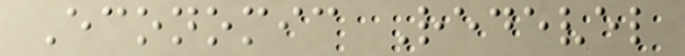Economic Redevel
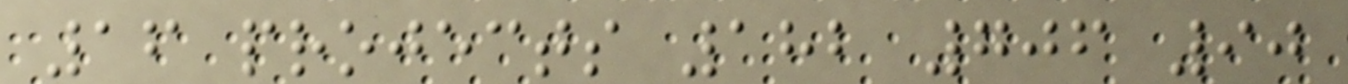16 projects 182 706 90
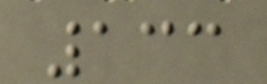133
